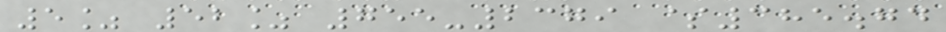5% 52% 755-2379 $385.74
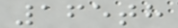165th
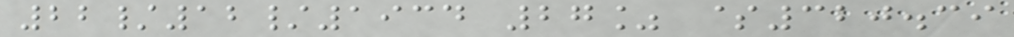22/12/1934 27% $320.39
